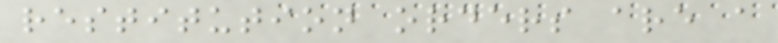restitution orders are a
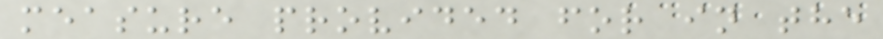measure provided for in the
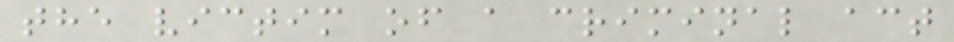the victim of a criminal act
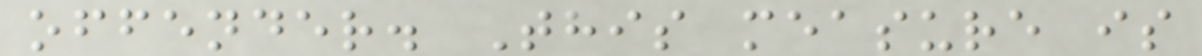offender. This measure is
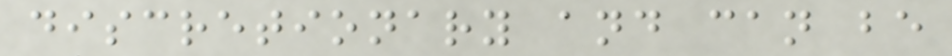discretionary and can be
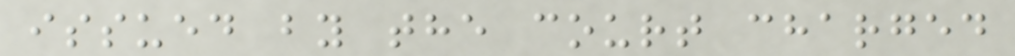issued by the court charged
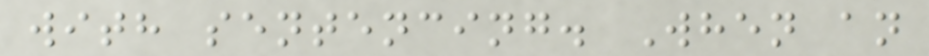with sentencing. When an
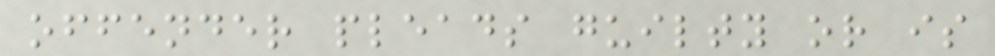offender pleads guilty or is
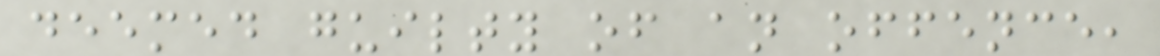deemed guilty of an offence,
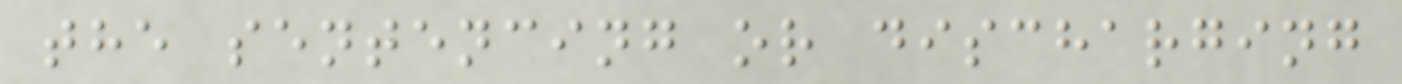the sentencing or discharging
